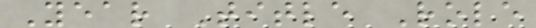Year Title Role
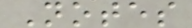Notes
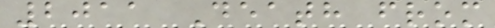2011 Death from
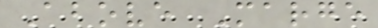Above Marge
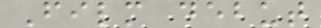Film debut
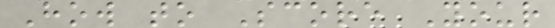How to Score Your
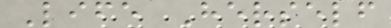Life Herself
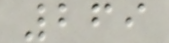269
